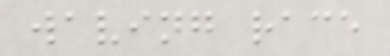waving race
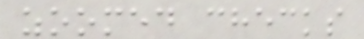zoomed checks
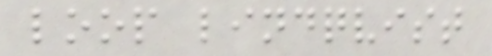loop lindqvist
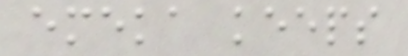emeka keeps
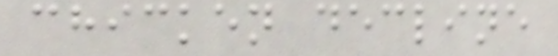chicken decline
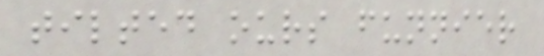tilted ours funnier
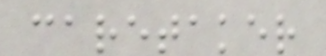caretaker
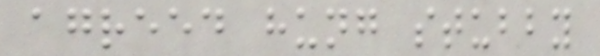agreed hung stubby
